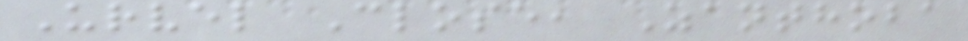Urvel Close, Zanthoba
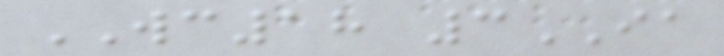WC18 3IA
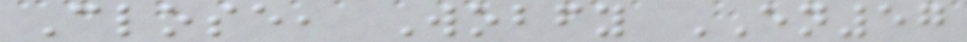Close, Wobfy EN57
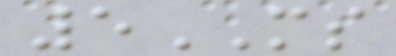5MS
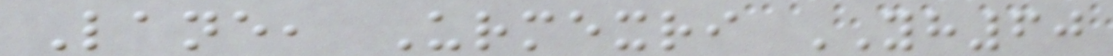Lane, Urmexri YH60
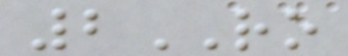2RO
